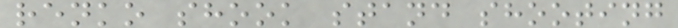renko shook stand shooting
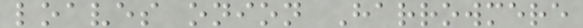loaves onion Harrowmere
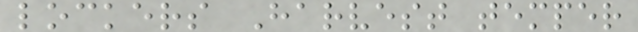lockers Harvest temper
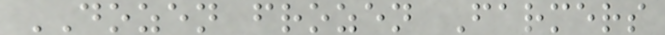DOZEN frozen Farmers
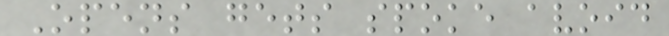Opens gets spoke avoid
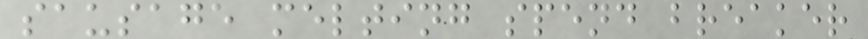sausage melting spend breaker
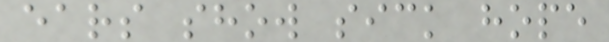ears show sick hope
